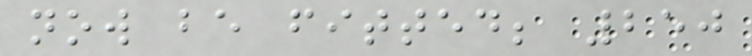now be fitted; 250
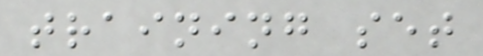training set
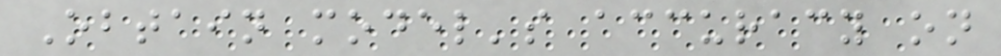Obtain model's accuracy on
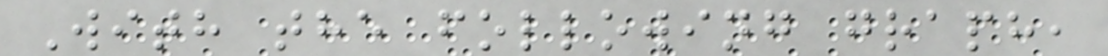With the following graph,
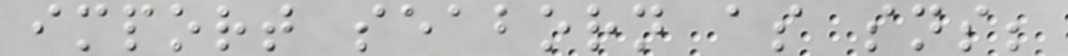import seaborn as sns;
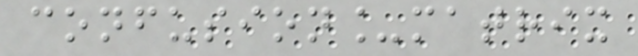confusion_matrix
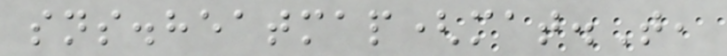sns.heatmap(mat.T,
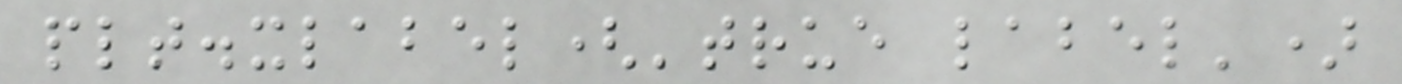plt.xlabel('true label')
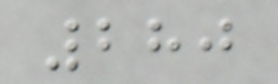280
